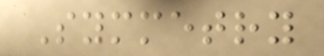Symmetry
